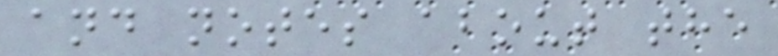and notes about the
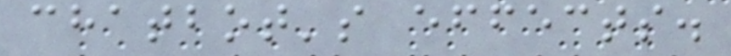chatbot's effects.
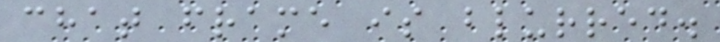chat frame is blurred.
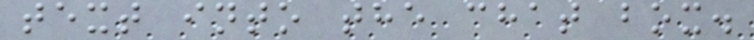text into the chat box.
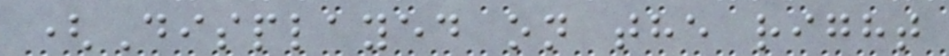(Displayed on the right
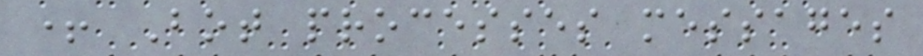+ Bot processes messages
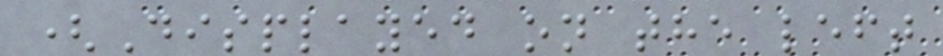(Displayed on the left
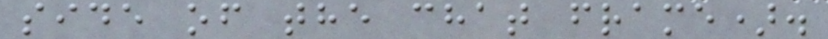side of the chat frame).
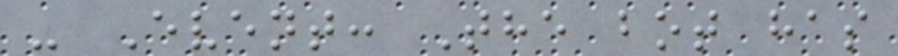- Event: The bot has
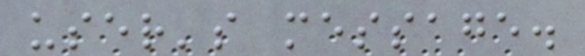user's message.
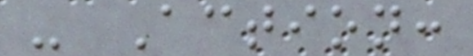- Action:
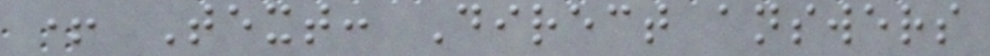+ Text: Direct answers
